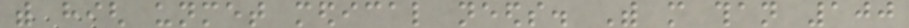with high unmet medical needs. With more than 100
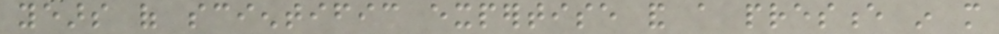years of scientific expertise and a presence in more
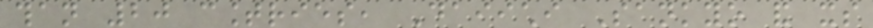than 20 countries, Daiichi Sankyo and its
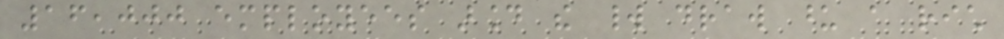16,000 employees around the world draw upon a rich
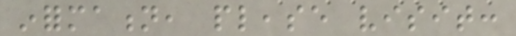information, please visit:
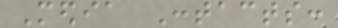Media Contacts:
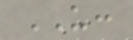US:
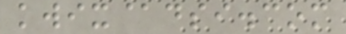kwix@dsi.com
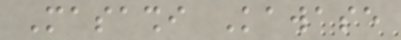Masashi Kawase
